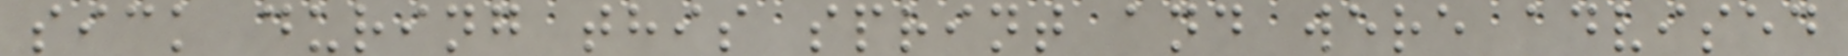sick during this sprint and were advised
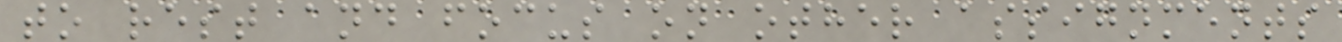to rest and focus on other assignments
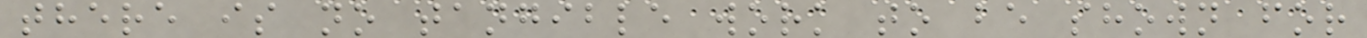there is no tangible work to be shown for
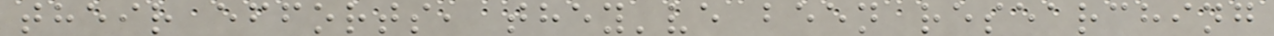their efforts, they've been researching
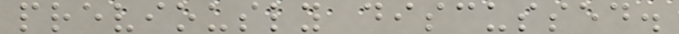previously discussed.
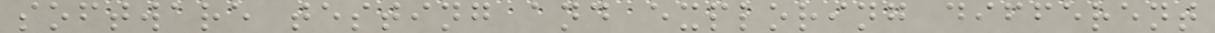software testing and exploring different
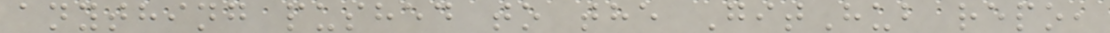anything pushed to the GitHub repo,
